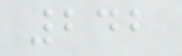242
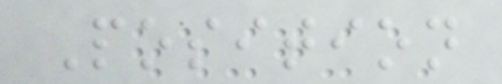Position
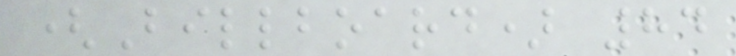(Billboard) 84
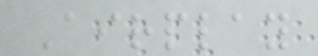Airplay
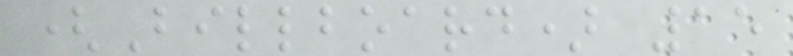(Billboard) 15
